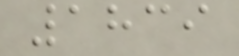1839
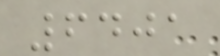6401
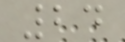24
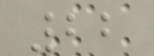22
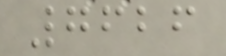7626
